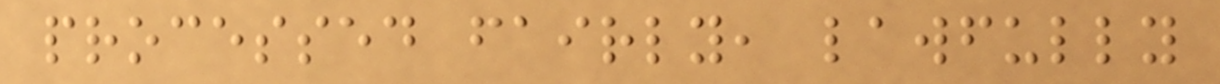processed fairly, lawfully
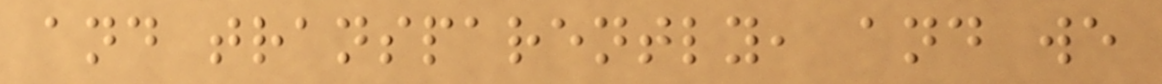and transparently, and we
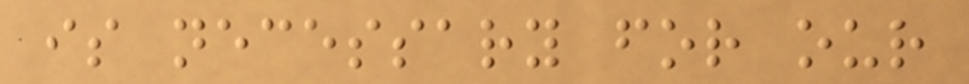is necessary for our
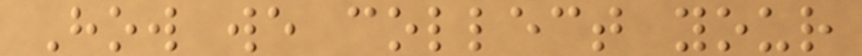How we collect your
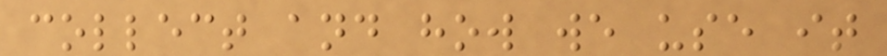collect and how we use it
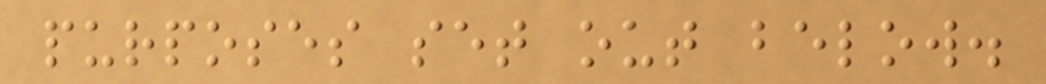purposes set out below.
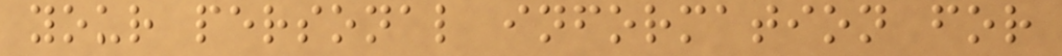your personal information for
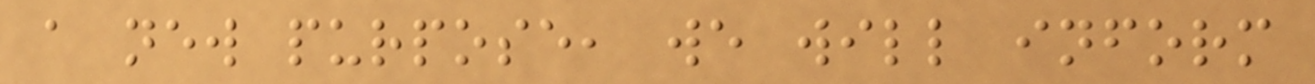a new purpose, we will inform
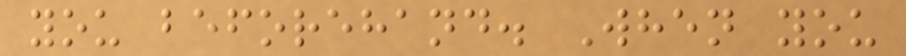you beforehand. When you
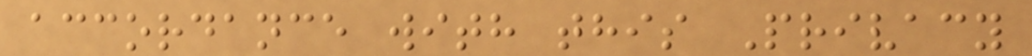accordance with this Privacy
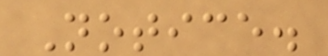Notice.
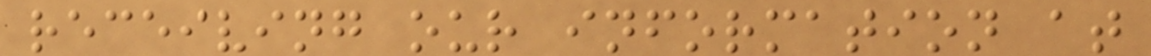receiving our information at
